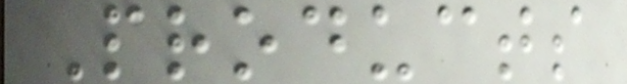Products
